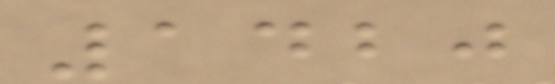1420
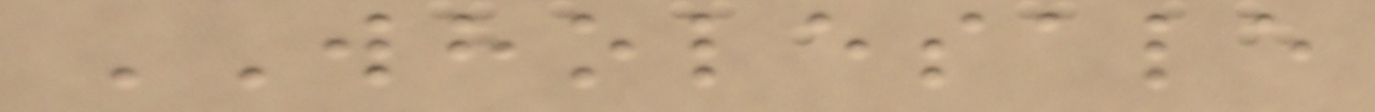WHOLESALE
